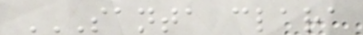SANTA CLARA
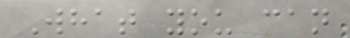What you can
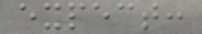expect:
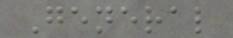General
